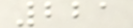221
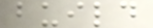build
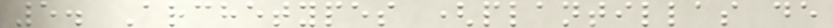5. Archetypes (plantillas de
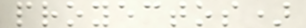proyectos)
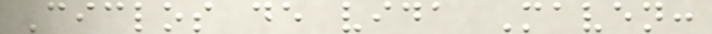Ciclos de vida Maven:
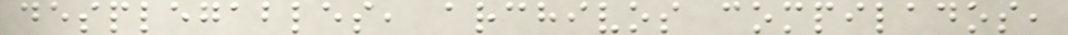desplegables, archivos compilados,
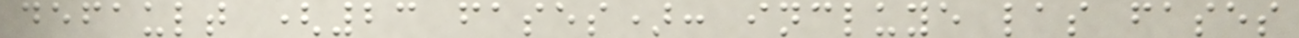default (23 fases): incluye las fases
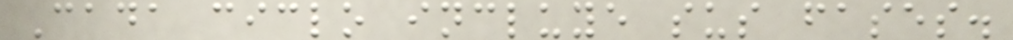Cada ciclo incluye sus fases.
